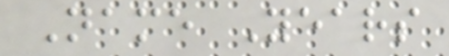Name Years
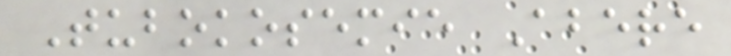Tubokosemie Abere
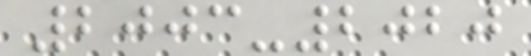2003-2020
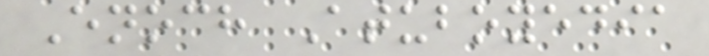Enoch Atuboyedia
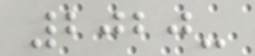2020-
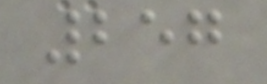257
